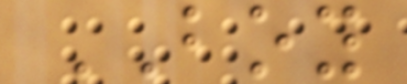BOY
